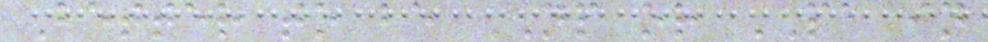Better to be NP or PA in
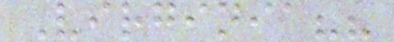Virginia??
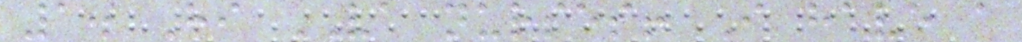1. Hi VA nurses! I have a
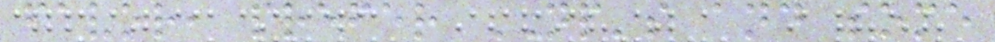favor, prefer NP's and some
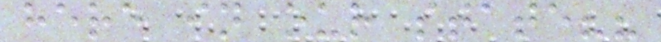here in our state??
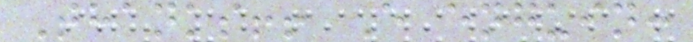Thanks!! E enguin:
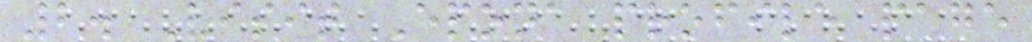2. Visit Epona profile page
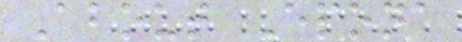About Epona
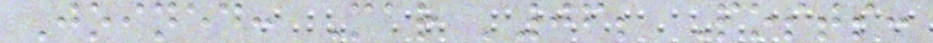Joined: Mar '06; Posts:
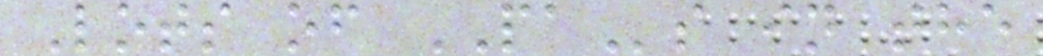Lots of PAs in the
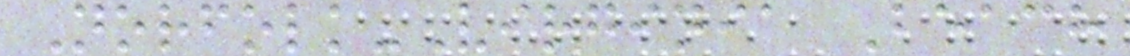Norfolk-Virginia Beach
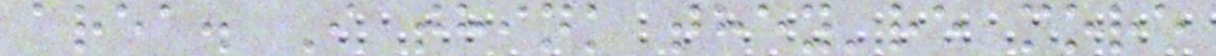area. I think they're more
